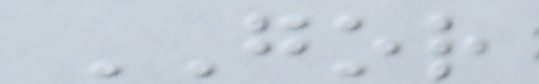GOR
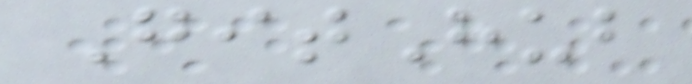GitHub
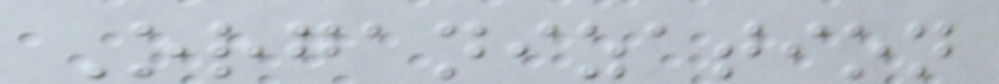Organization
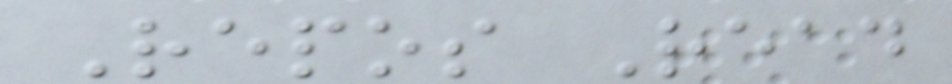Repos Read
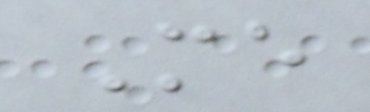Me
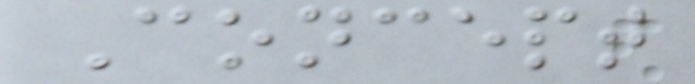Concept
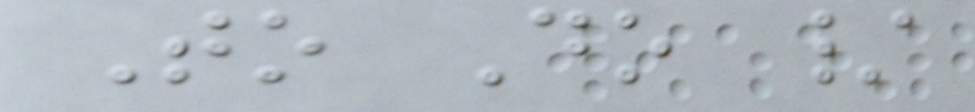To Do /
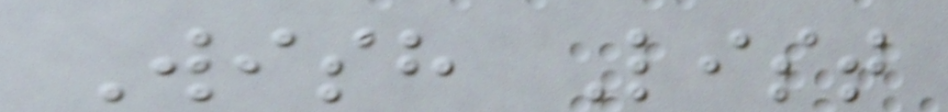Wish List
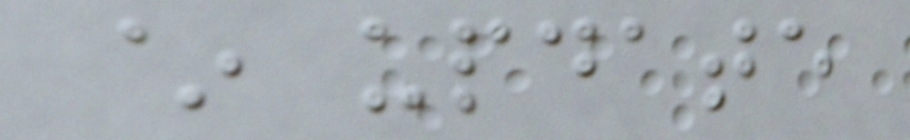~ update
